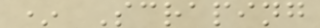* Scraping
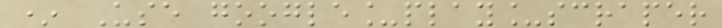* Use google_play_scraper
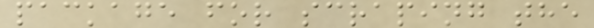package for scraping the
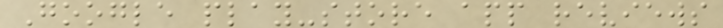Google play-store app reviews
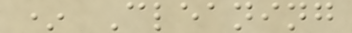* Cleaning
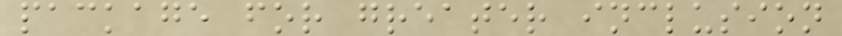package for greater inclusion
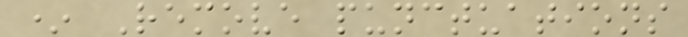* Remove punctuations
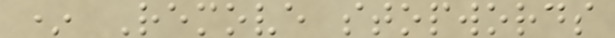* Remove stopwords
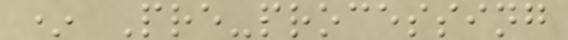* Pre-processing
